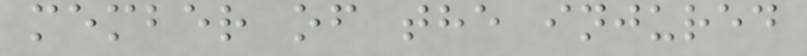member of the injured
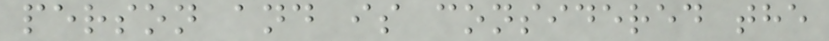person and is considered the
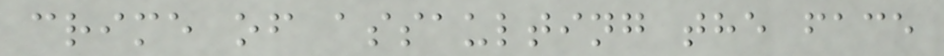crime of assaulting the face
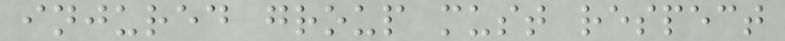injured group must respect
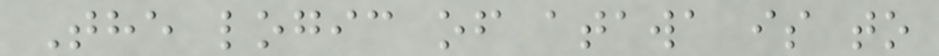The logic of atawa is to
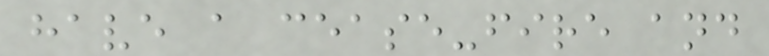have a cease-fire and
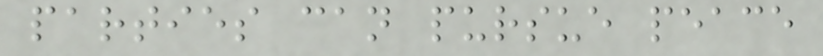parties can pursue peace
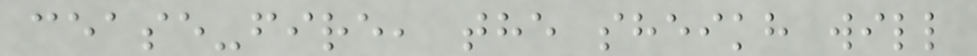cease-fire, the sheikh will
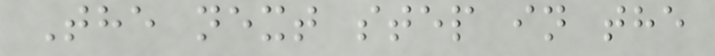The next step in the
